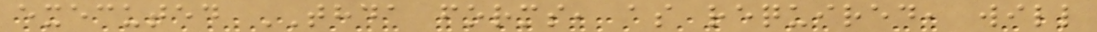executed THDA forms, as required, will
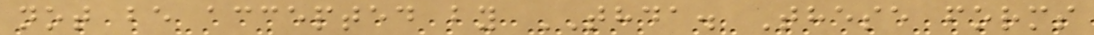not be accepted by THDA. These forms
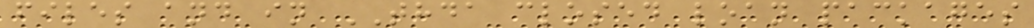files and in THDA closed loan packages
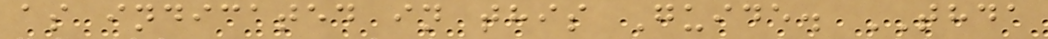as indicated in this Guide. THDA
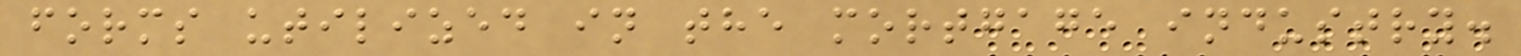forms utilized in the mortgage industry.
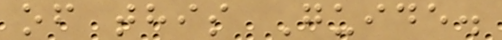of this Guide.
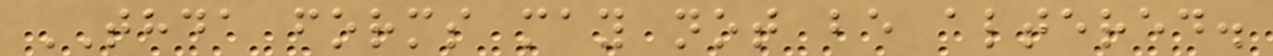THDA forms may not be altered.
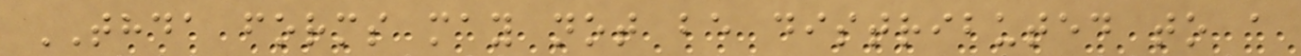THDA forms may not be distributed to a
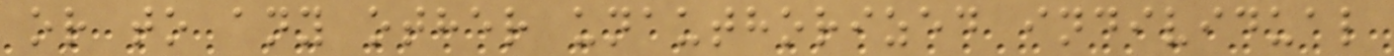or to any other unauthorized individual
